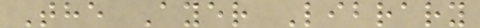The Ayer Library
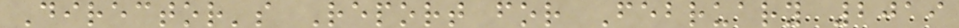Director's Report for February 2019
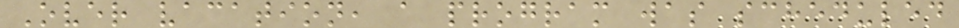Over vacation, a program was scheduled
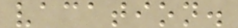vacation.
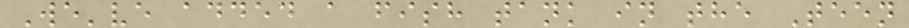We've added a fish tank in the Teen
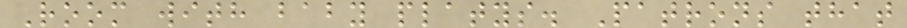Room with baby platys. Patrons that
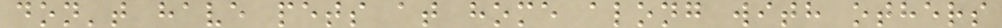don't have pets at home along with others
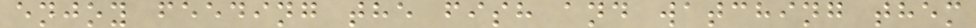enjoy feeding the fish and watching them
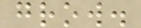grow.
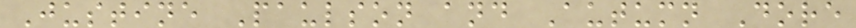Justine Paulson and Autumn Dore
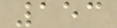153
